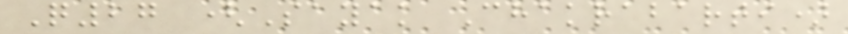Q27 (Sayak Chakrabarti)
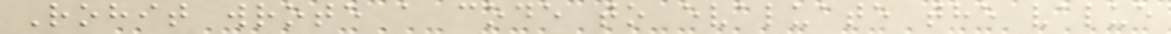Rohit wrote a code to evaluate the value
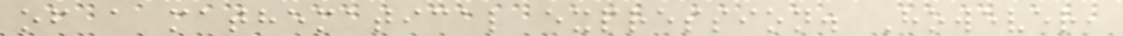of a mathematical expression. However,
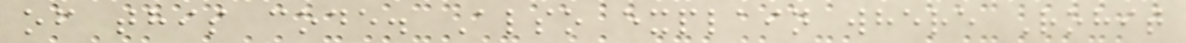of this code. Also explain where Rohit
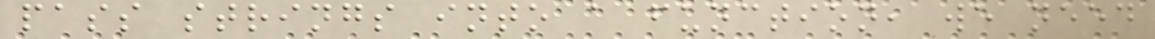pass strings into a function, we need
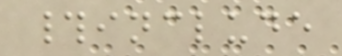#include
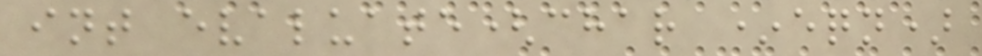int evaluate(char *eqn)
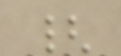{
